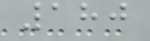180
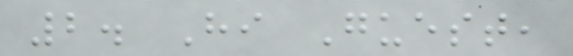2. Hi Guest,
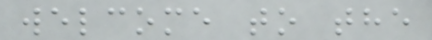welcome to the
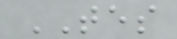TES
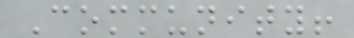Community!
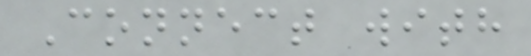Connect with
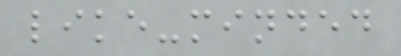like-minded
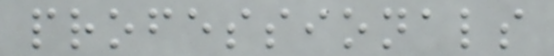professionals
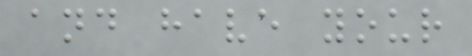and have your
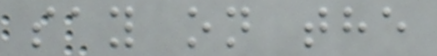say on the
